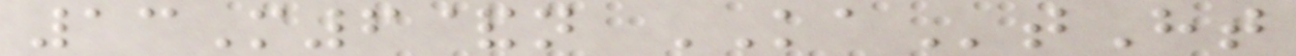13M6&n KAtHt
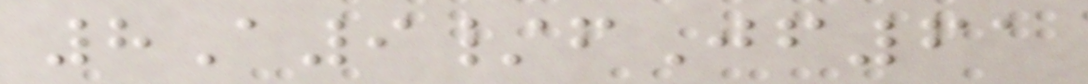8A9/fJf61
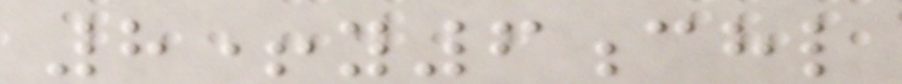8+y6chl
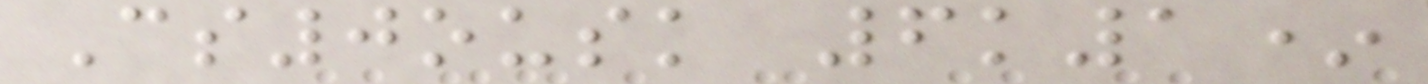Cs0ousk 6k1*
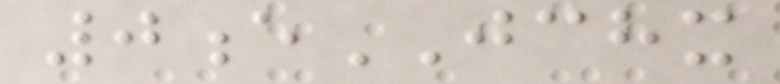0eJCHX
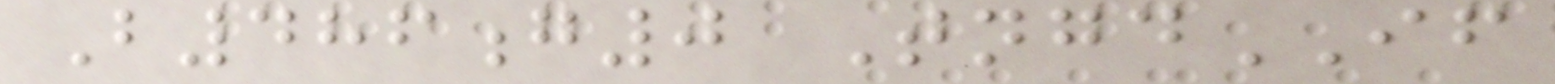B486g0 TngdIF
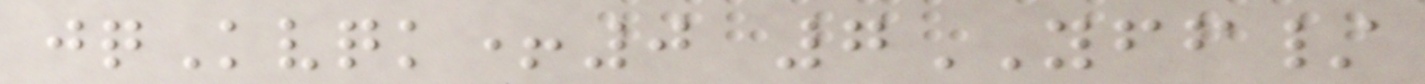jqKvqk+0 7YFF/
